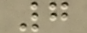7
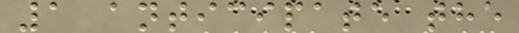1 anticipate the
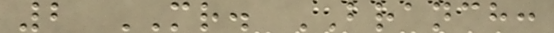2 MR. BRANCH:
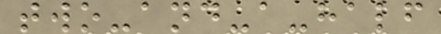two-and-a-half
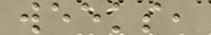weeks,
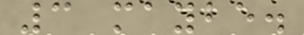3 maybe.
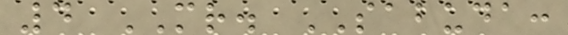4 MR. SABUDA:
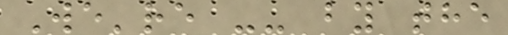We're -- by the
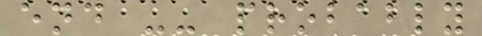end -- probably
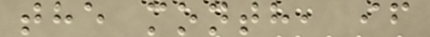the month, if
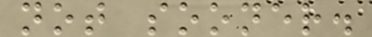not sooner.
